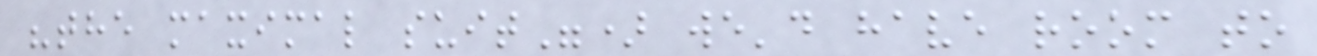"the maximal suit") we'd have room to
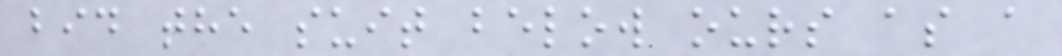bid the suit below ours as a
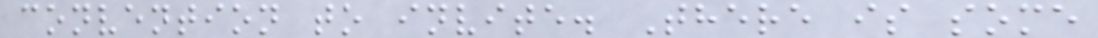convention to invite. There is some
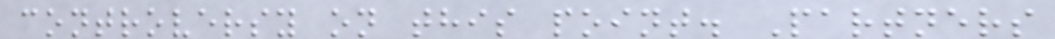controversy on this point. Partners
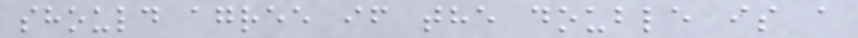should agree if the double is a
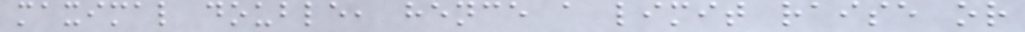maximal double, hence a limit raise or
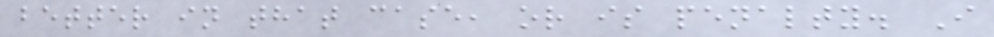better in that case, or is penalty. I
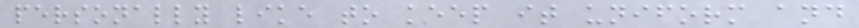personally like to keep it uniform and
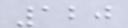120
